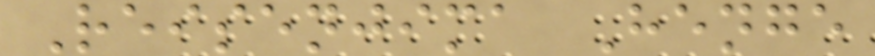Reisenjima Henge
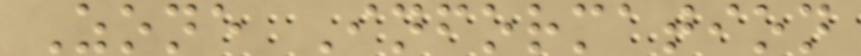Zone Information
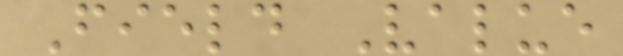Field Value
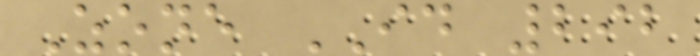Zone ID 292
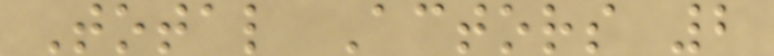Total Actors 2
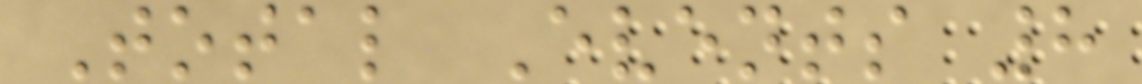Total Events 8
